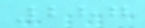287
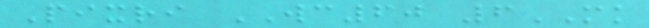Pixri WC60 6MK
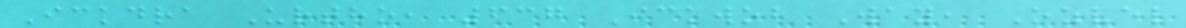Ickdra Urtho, 637 Ickwob Way, Ozvel
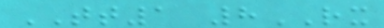TT1 8RX
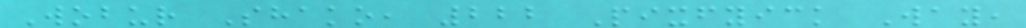Wobur Shako, 222 Pixfyick Way,
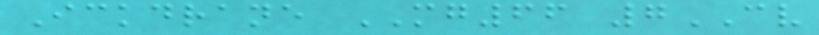Ickdrane MG66 7CV
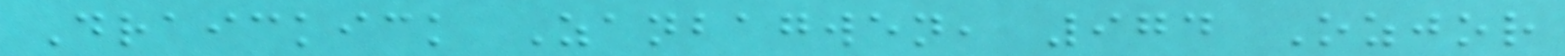Draickick Zanbagwen, 974 Ozjor
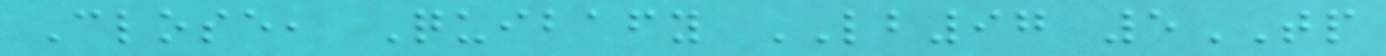Close, Quibafy LB97 5TP
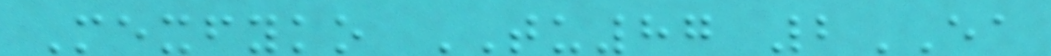Mexfyko TU87 2EA
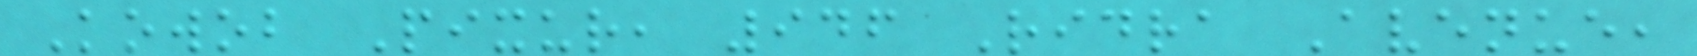Kowob Pixur, 946 Ridra Avenue,
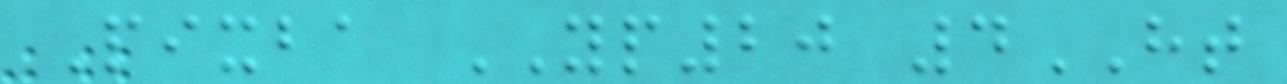Pixba YP20 4HT
